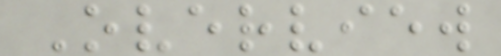Overview
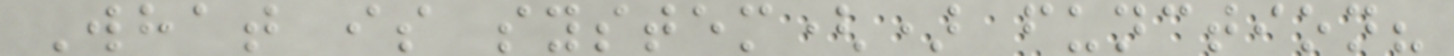What is system() function?
